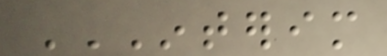INTERIM
